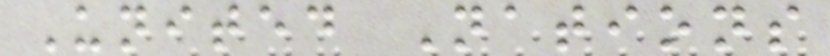United Nations
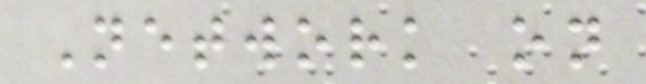Network on
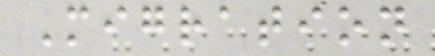Migration
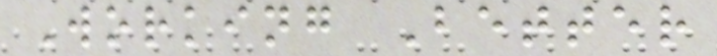Working Better
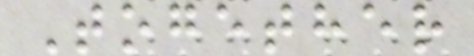Together
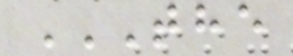THE
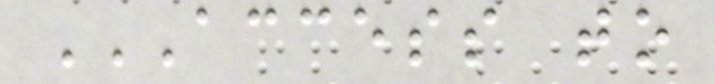ACCESS TO
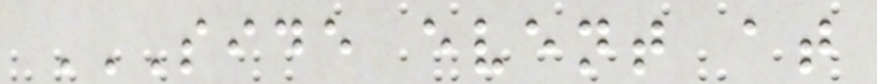SIDE EVENT AT
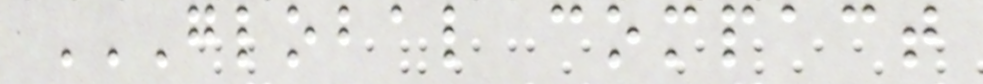GLOBAL COMPACT
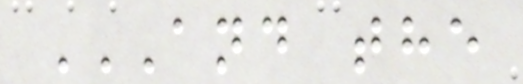AND THE
